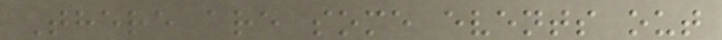There are some events out
